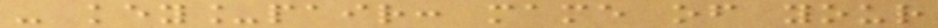- key_pair: mame of your
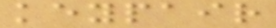keypair
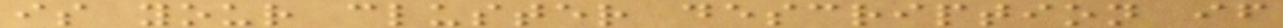is your cluster description if
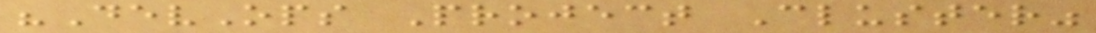"DevOps Project Cluster"
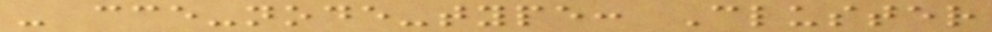- cce-node-type: Cluster
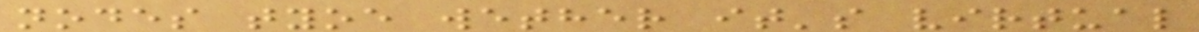nodes tyoe wether it's virtual
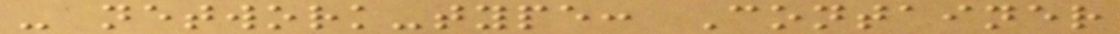- network-type: Container
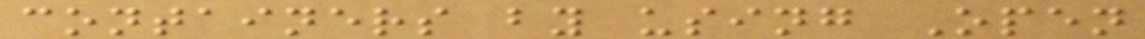containers by using Open
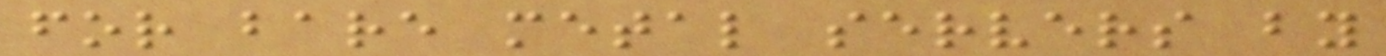for bare metal servers by
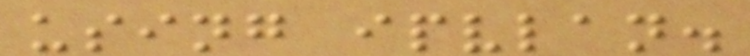using ipvlan.
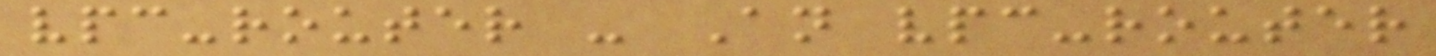vpc-router - An vpc-router
